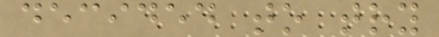decided to try
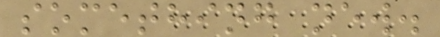something new.
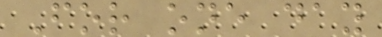For one day
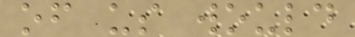of us would
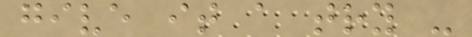give it a try -
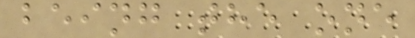being the one
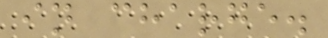in charge.
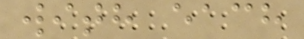with each
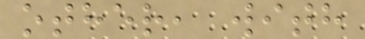other, with
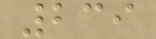239
